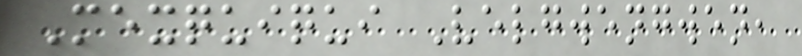Mexquiqui Velgwengwen,
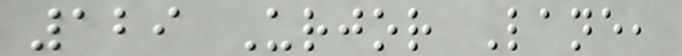129 Urjor Lane,
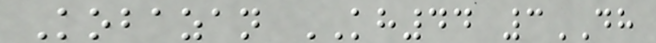Kobazan KH44 3DH
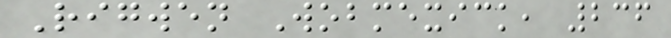Rigwen Wobmexick, 236
